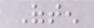Often
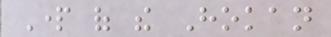Part of the Hokan
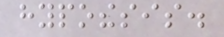hypothesis.
